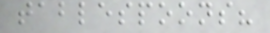tablespoons?
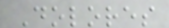Dolores
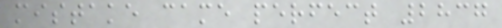mistake came perfect 2837
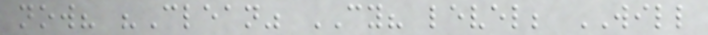now? "Clean" CY? level; WILL
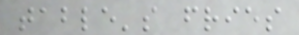table's fries
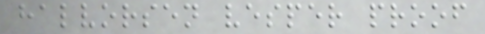halvorsen vesper proof
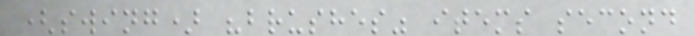(swing) "brushes" items second
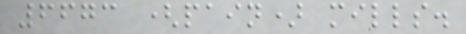6673 (pain) mills.
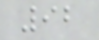92
